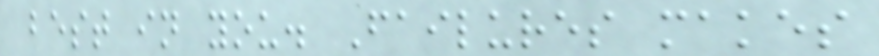best in you. Failures makes
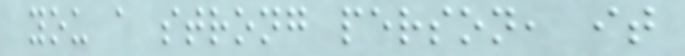you a strong person, it
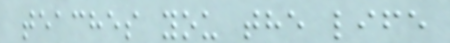teaches you the life
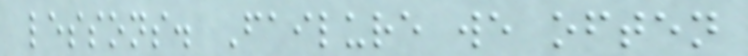lessons. Failure we often
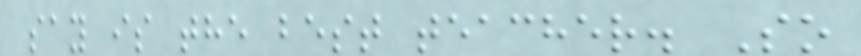say is the best teacher. So
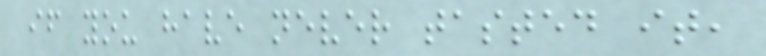if you have never tasted it,
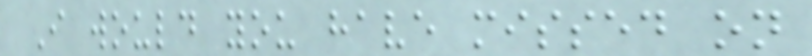I would you have missed on
